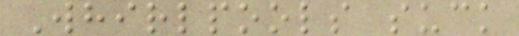Whirlpools suck
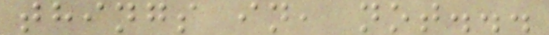things in, not...
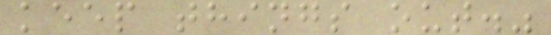keep things out."
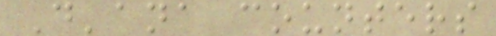D'ana counters
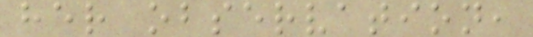her observation,
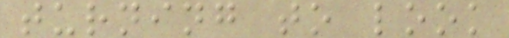turning to look
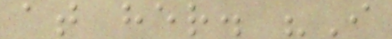at her. "I
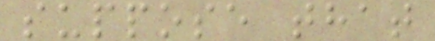suppose that
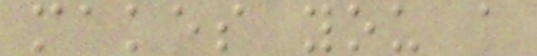makes you a
